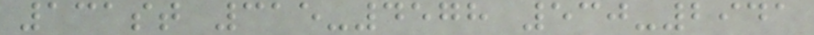131st 315-4578 530-2941
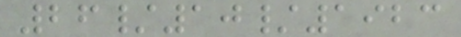26/10/1923
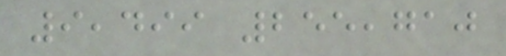9,499 255,710
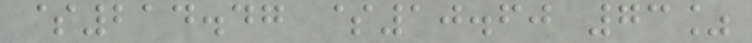$214.47 $10.60 73%
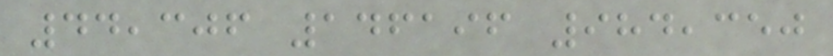44,306 146196 984,350
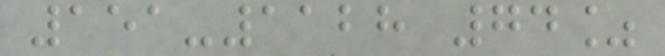151-1128 74%
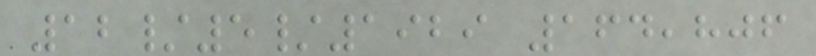12/5/1929 164,806
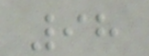98
